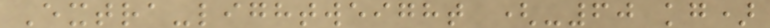Extra-lightweight (-60 kg)
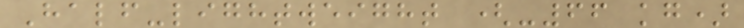Half-lightweight (-66 kg)
